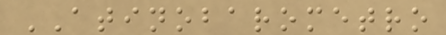ATINOBAROMETRO
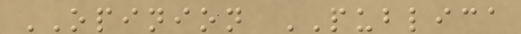OPINION PUBLICA
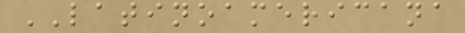LATINOAMERICANA
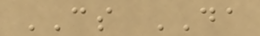CS DA
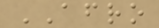AFRO
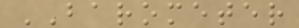BAROMETER
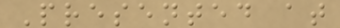Presented at
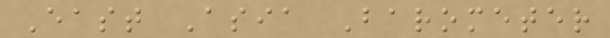East Asia Barometer
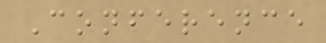Conference
